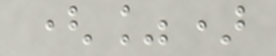(%)
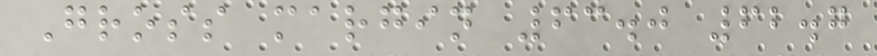Gross margin 63.0 62.7
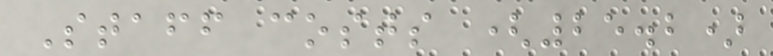Staff costs (25.2)
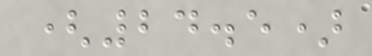(24.5)
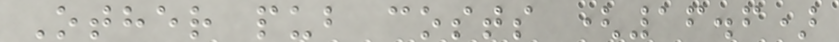Other pub costs (16.6)
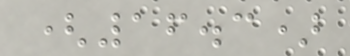(16.3)
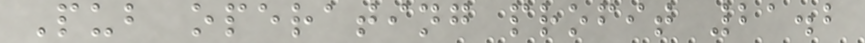Pub operating profit 21.2
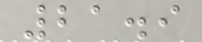21.9
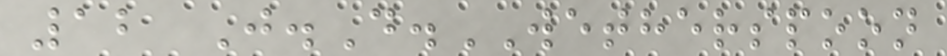12 J.D.WETHERSPOON
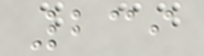239
